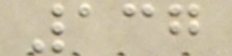137
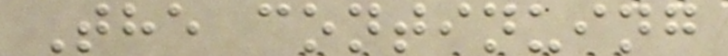The continuing
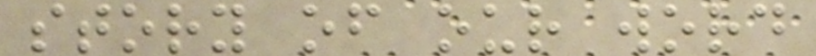story of our word
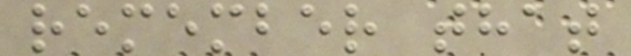remember that
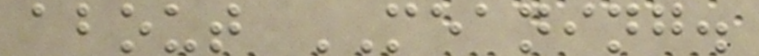about MEANING.
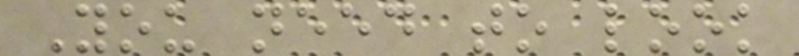You need to look
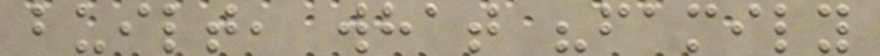built, what "family
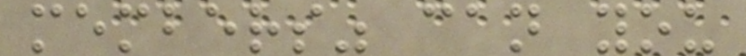members" can you
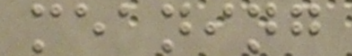meaning
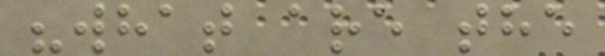"what are the
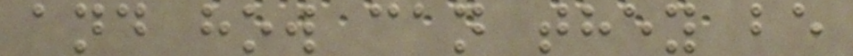and how can they be
